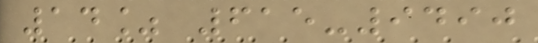14% 615-9490
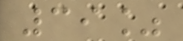39%
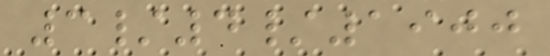3/4/1900
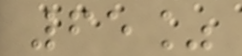65%
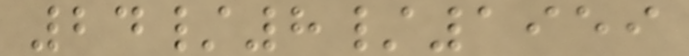24/8/1959
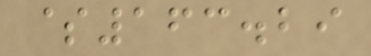$163.29
